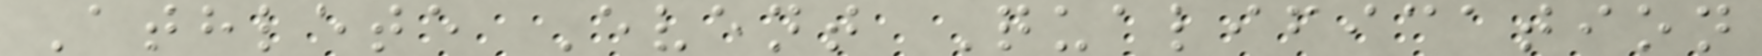Athlete Event Qualification
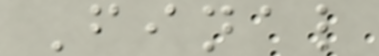Final
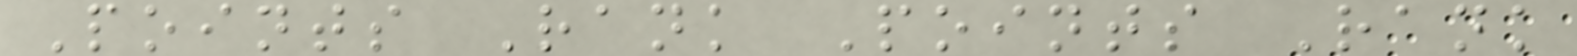Points Rank Points Rank
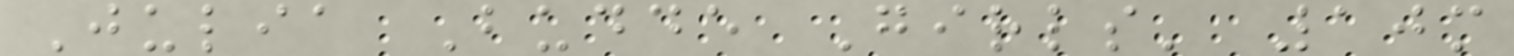Julia Budde Girls' 10m
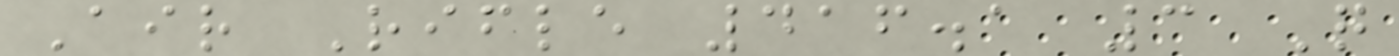Air Rifle 416.1 3 Q
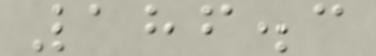186.3
